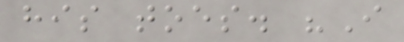his toes. "I
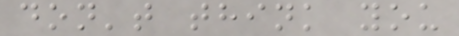don't think you
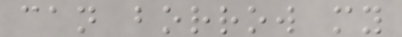can borrow my
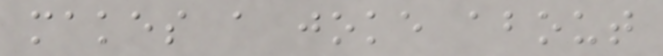makes a joke about
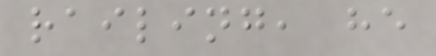railing, he
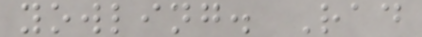yowling. Rad
